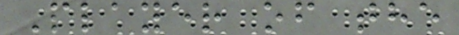Player of the
